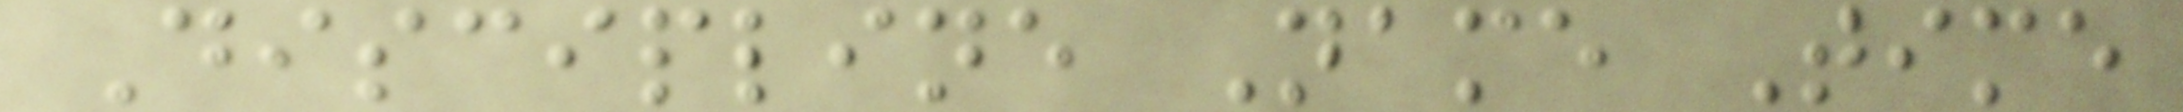Discipline Name Time
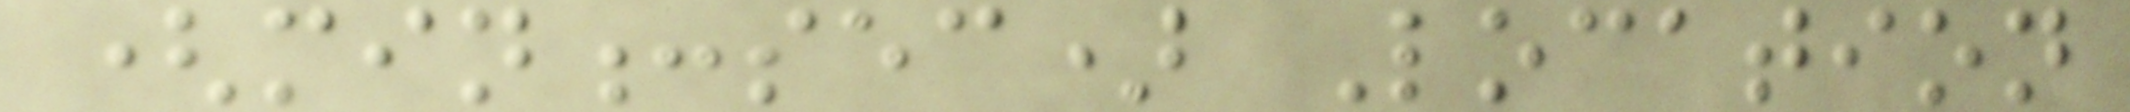(min:sec) Location
